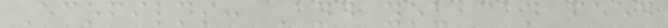Ecofilms: And you can feed
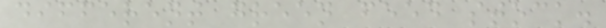different green feed stock.
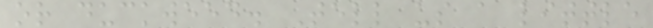or duckweed. Tell us a little
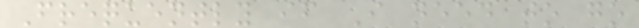Frequently if I need to go
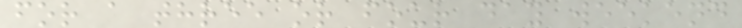for a three or four day weekend
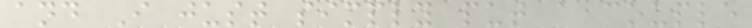and I just simply put a couple
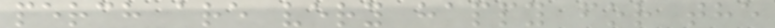perch are very happy for the
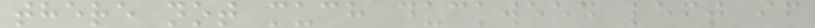there not much duckweed left if
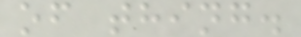of thing.
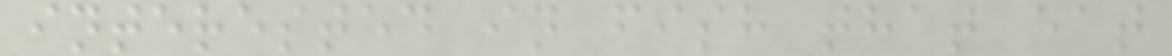interested in fish that eat
